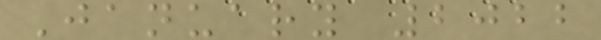January 2022
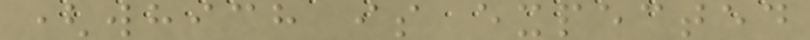(which is expected
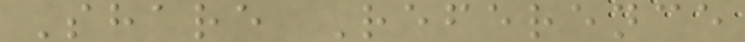Share Reference
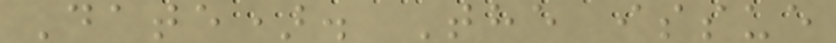Date). The issue
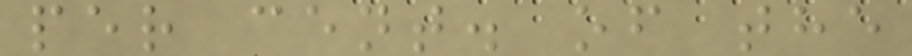per cent. of the
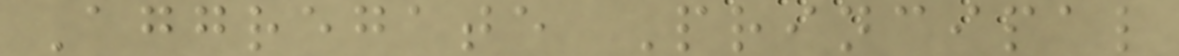Aggregate Principal
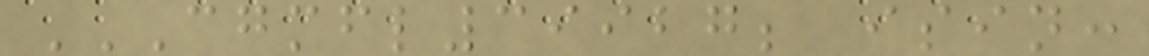CGMFL39927; ISIN:
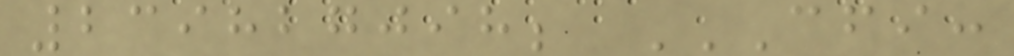239827098; CFI:
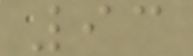93
